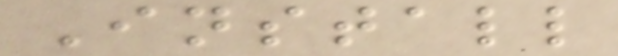Install
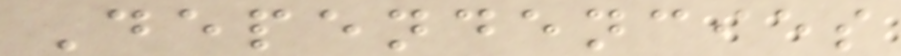Dependencies
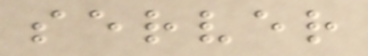server
